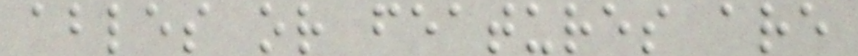ables or features are
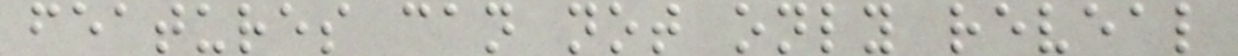features can not only reveal
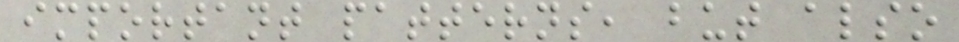important patterns, but also
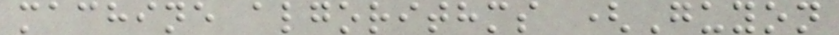machine algorithms (Guyon
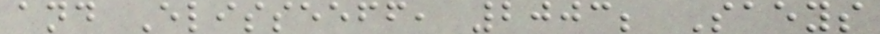and Elisseeff, 2003; Saeys
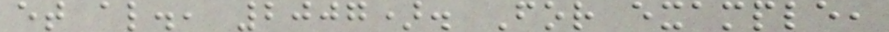et al., 2007). For example,
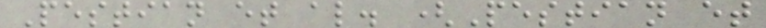Pestian et al. (Pestian et
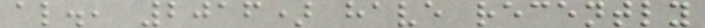al., 2016) have recently
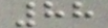88
